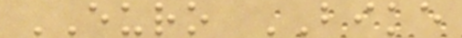EURO BIKE
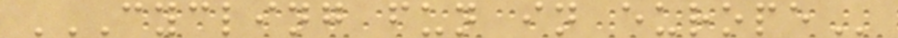CYCLING FUN IN EUROPE
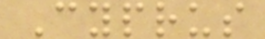Cyprus
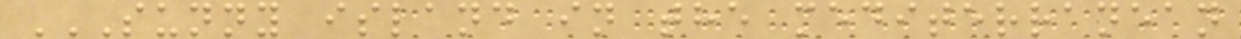SUNNY ISLAND IN THE MEDITERRANEAN
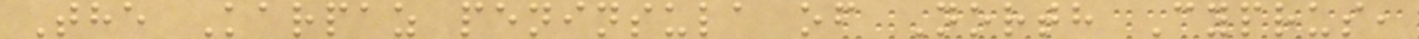The Karpaz peninsula of North Cyprus,
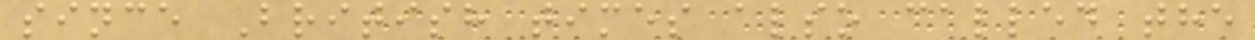since British times also called the
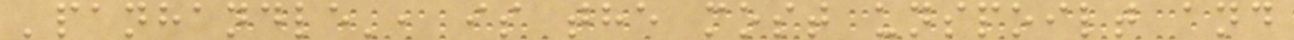'panhandle', is the most unspoilt and
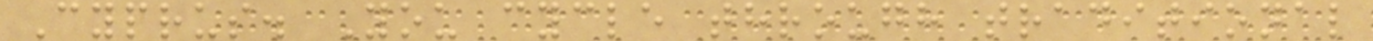Cyprus. You cycle through traditional
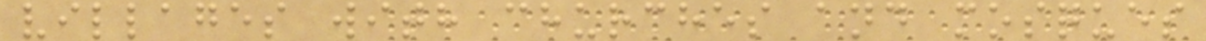villages with churches and mosques
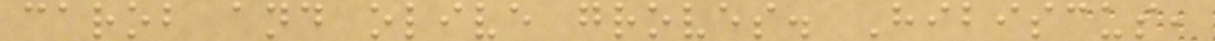carob and olive groves. Hibiscus,
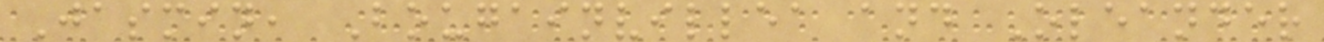Jasmin, Bougainvillea and Oleander
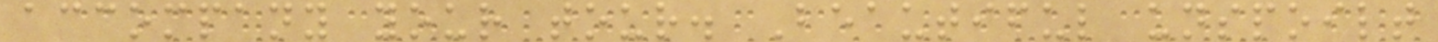accompany your tour. Beautiful unspoilt
